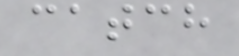catch
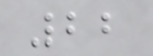22
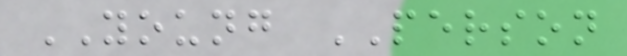YOUNG PERSON
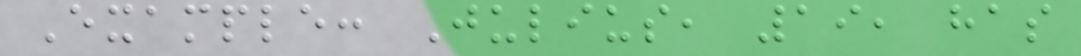Example: Julius, 19, has
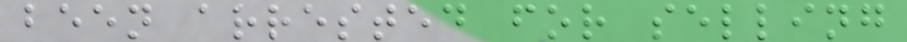been arrested for selling
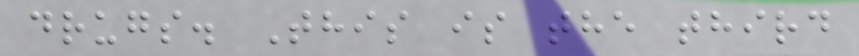drugs. This is the third
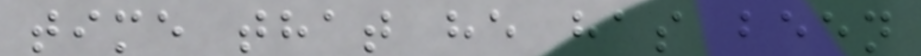time that he has been
